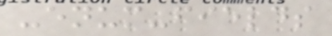-enum-fields
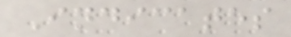Indicates
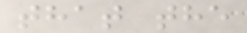that the
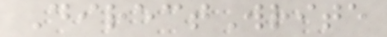DirectWrite
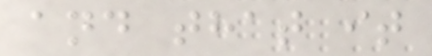and that it
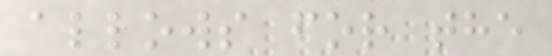allows for the
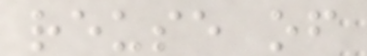reuse of
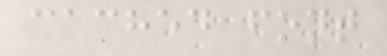cached font
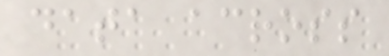data across
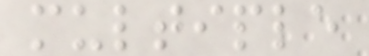multiple
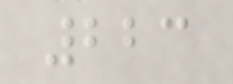223
